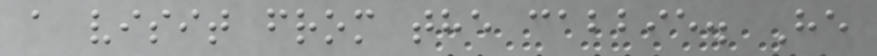a visit from the cabbie. He
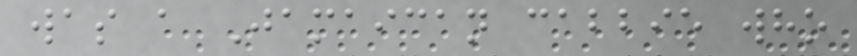was a Jamaican cabbie who
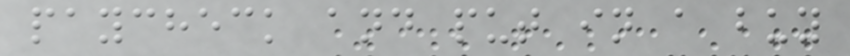paycheck and put in a buy
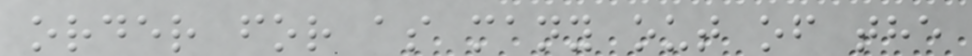order for as many out of the
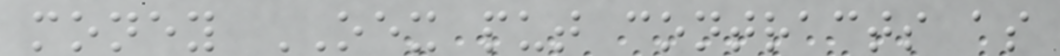money OEX put contracts as
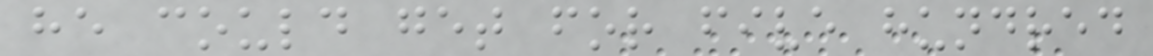he could get for five hundred
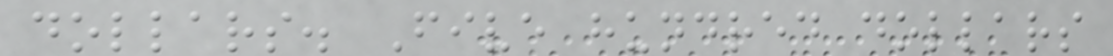dollars. Five hundred dollars
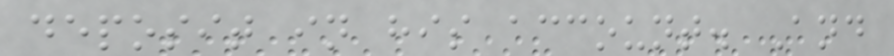deposit in his account. And
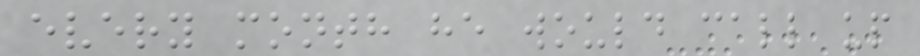every month he would call up
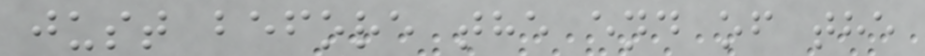just before the end of the
